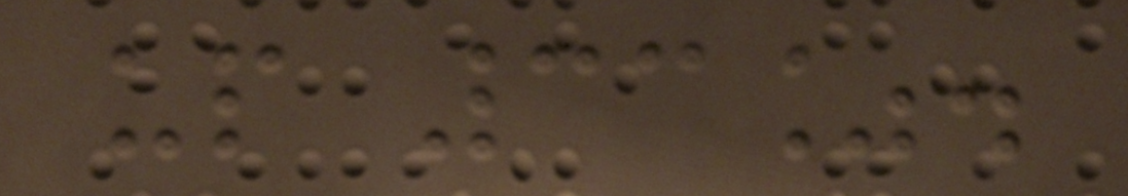up 33%.
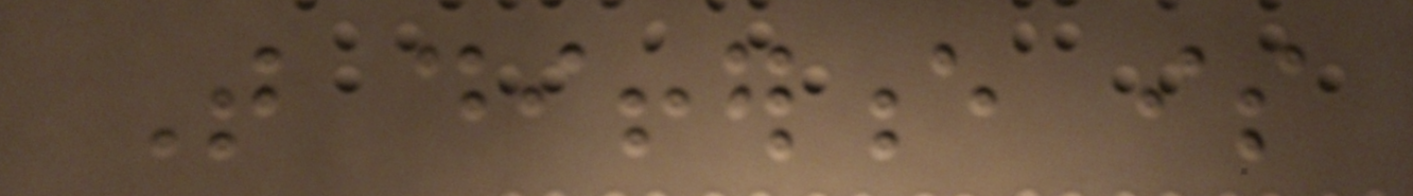That difference is
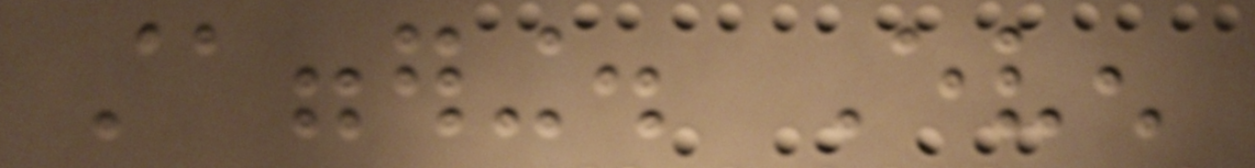staggering. Even
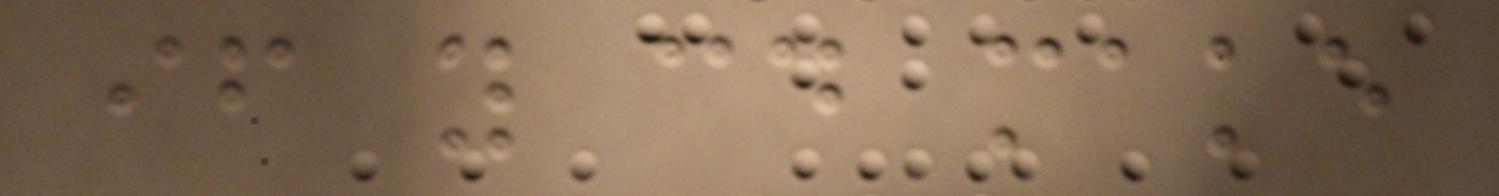if you could make
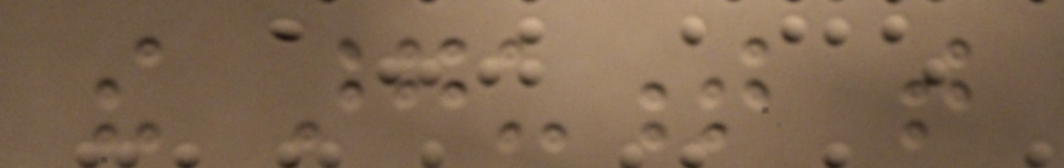the argument that
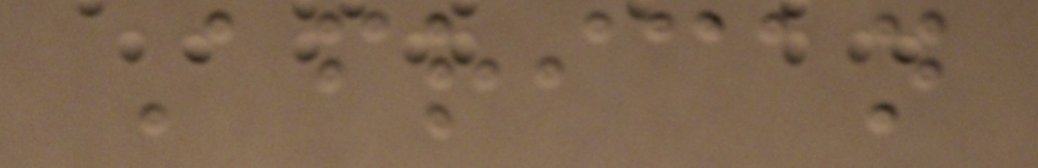African
